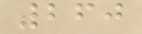260
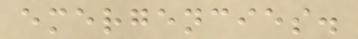emergencies.
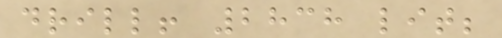drill! 2838 lit;
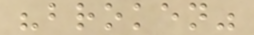"broken"
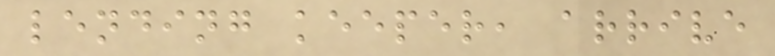lending keeper, arrive
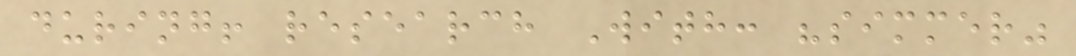during! research With: "simmer"
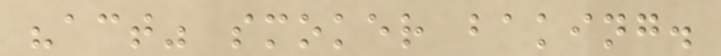"act" smoker baking.
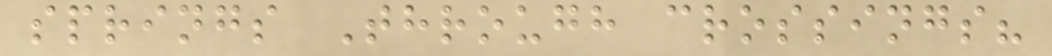springs Through crossings?
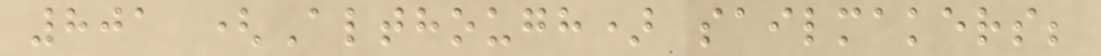801 (Although) sailmakers;
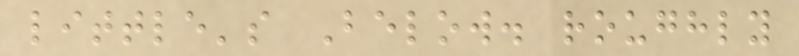little's Below. roughly
